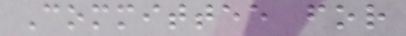Committee for
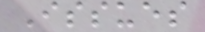Issues
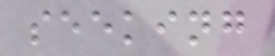seeking
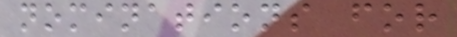nominations for
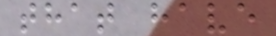that have
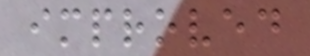improved
